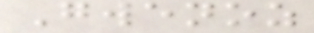Gwenoz
